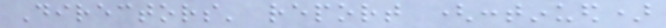Directors' report (continued)
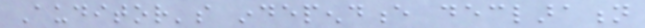Auditor's independence declaration
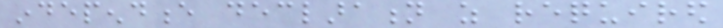independence declaration as required
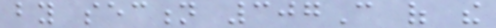by section 307C of the
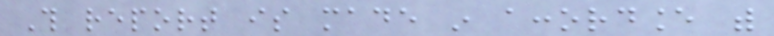This report is made in accordance with
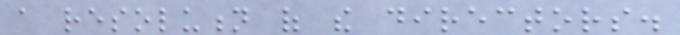a resolution of the directors.
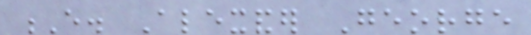E. Alexander George
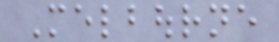Melbourne
